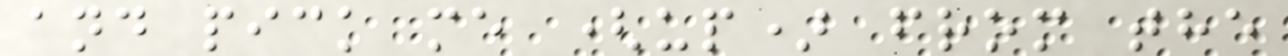and pick me (up) from the
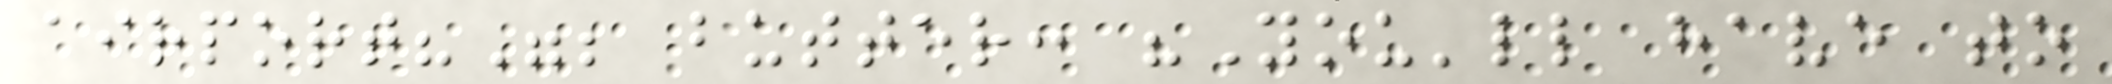airport?"; butter: "You'll have to
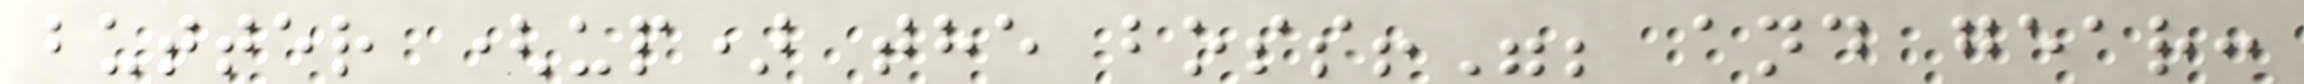butter (up) the boss!"; and gear:
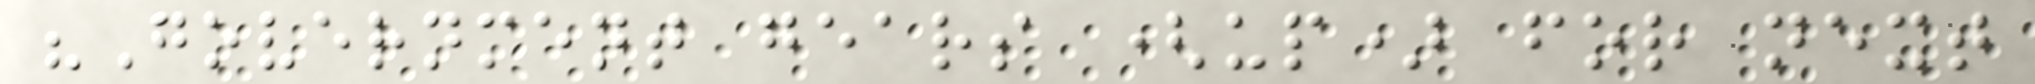"Government gears (up) for next
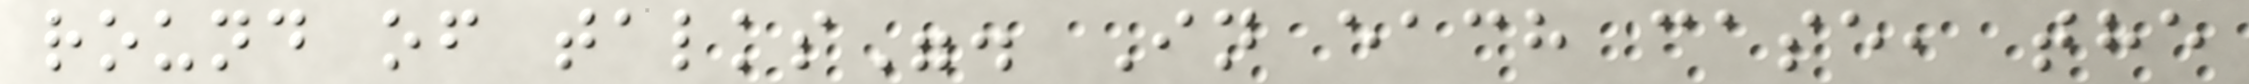round of talks". In each case, the
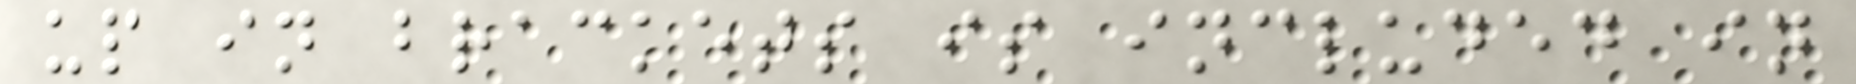up in brackets is included in
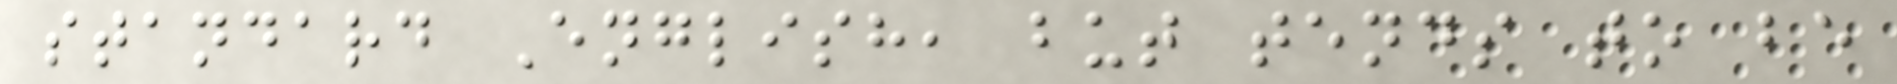standard English, but tends to be
